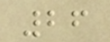26
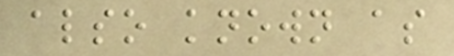also known as
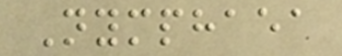Nymphaea
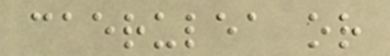caerulea or
